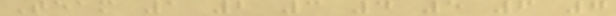Team 1 2 3 4 5 6 7
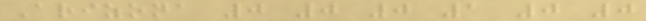Arizona 0 0 0 1 0 0
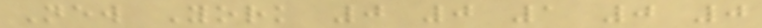New York 0 0 1 0 0
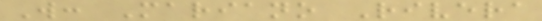W: Mariano Rivera
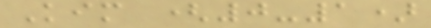Kim (0-1)
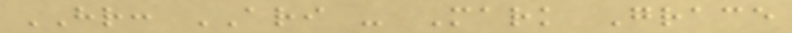HR: ARI - Mark Grace
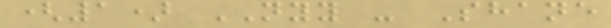(1) NYY - Shane
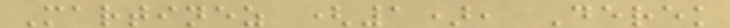Martinez (1), Derek
